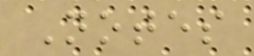Notes
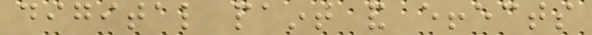digital paint and effects
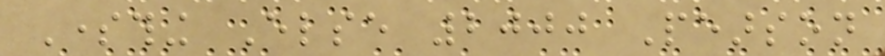Something Else 2000 Pearson
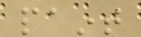paint
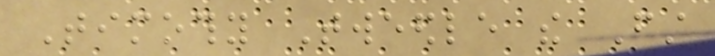Timothy Tweedle the First
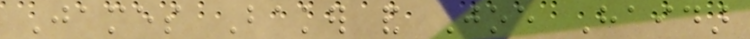James Baker and Joe Haidar
